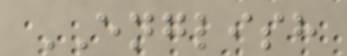ENGLISH
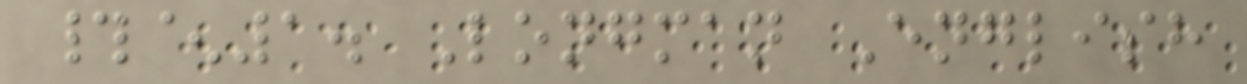#^1. Longman English
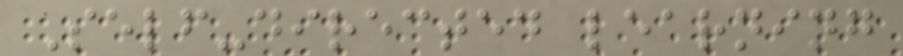Self-directed learning
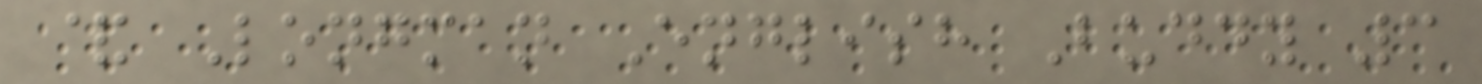& Longman English Buddy 3
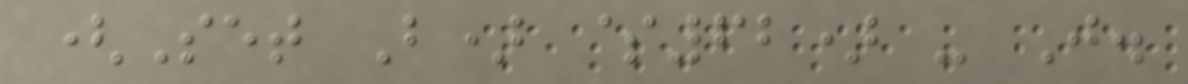(Set B) $62) - J.
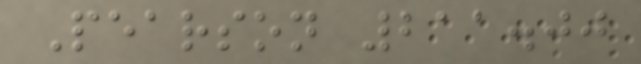Pearson 211.00
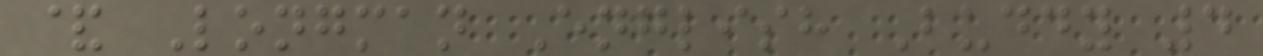& Longman English Buddy 4
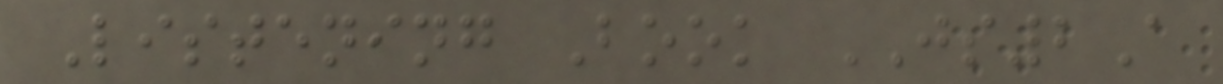Listening Book JS2A
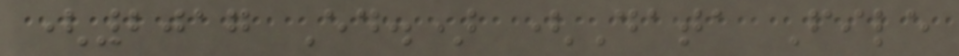(2017 Ed.) (Data File
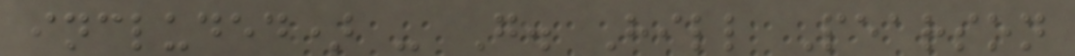included) - G. Hill Pearson
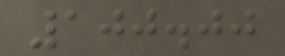100.00
